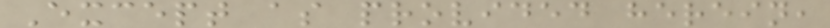Except as provided herein,
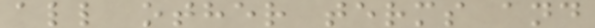all other terms and
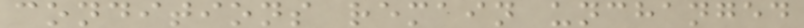conditions remain unchanged
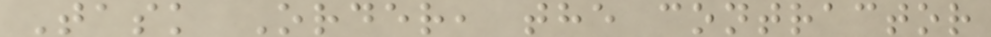Task Order, the contractor
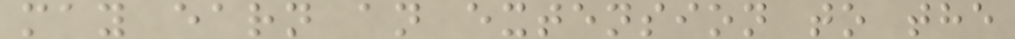may earn an extension to the
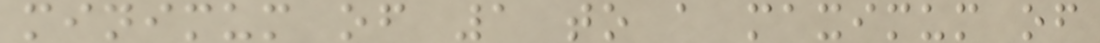minimum of 1 to a maximum of
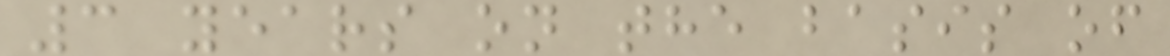3 years on the basis of
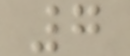7
